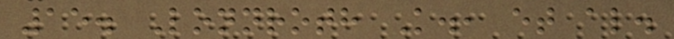15. Lonnroth K., et al.
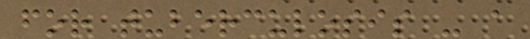for tuberculosis - a
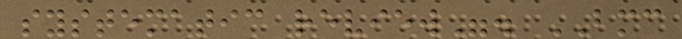systematic review". BMC
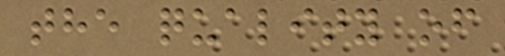the quality of
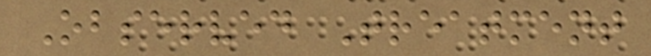Observed Treatment
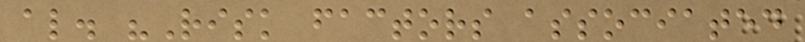al. "Risk factors associated
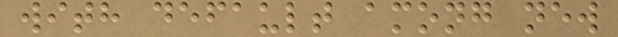with default among new
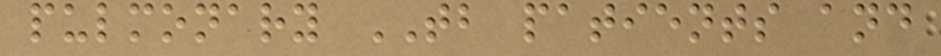pulmonary TB patients and
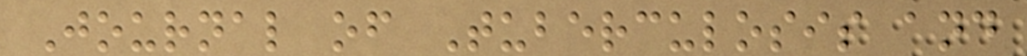Journal of Tuberculosis and
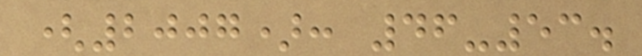(2007): 46-53.
